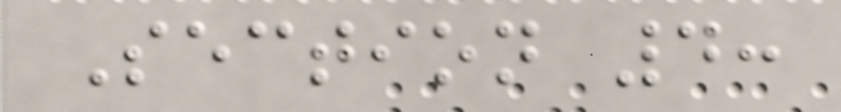Section 4:
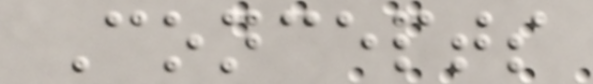Concepts
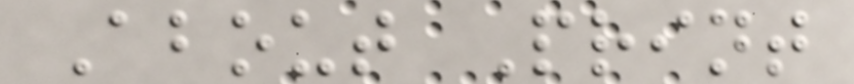About Print
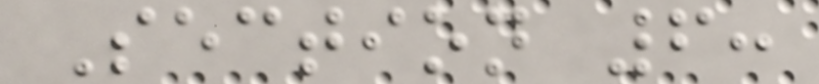Section 6:
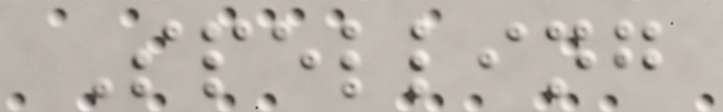Spelling
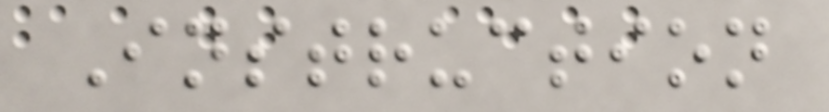Instruction
